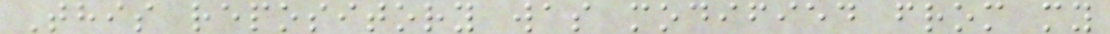This repository was modified from my
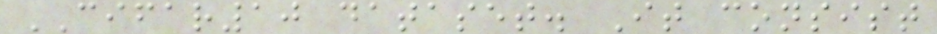CIFAR10 dataset. It consist
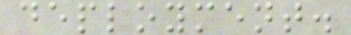deployment.
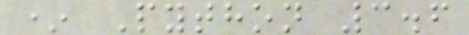* Python 3.6
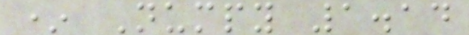* Numpy 1.14
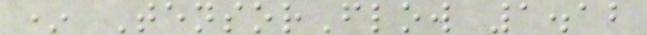* TensorFlow 1.12
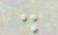.
